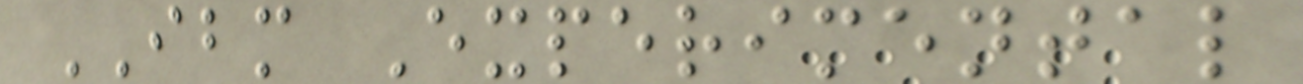IBM Experimental
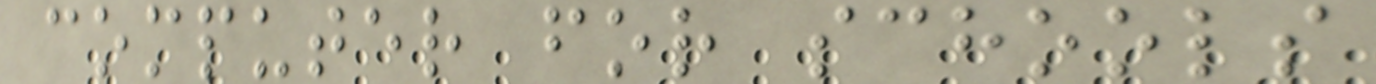computer for schools
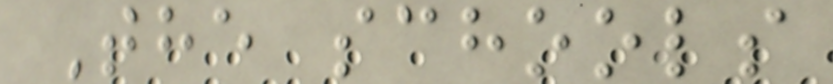The schools
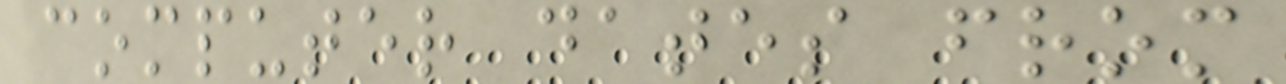computer dates from
